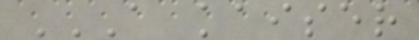A KAISER
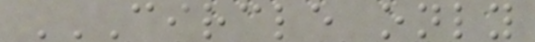CIRCLE ONLY
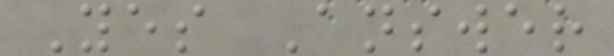Yes Answer
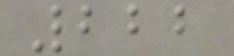222
